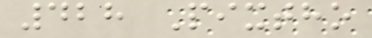428 Pixtho
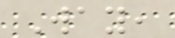Way,
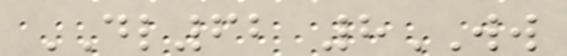DL62 8WW
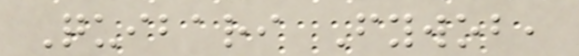Quibari Fywob,
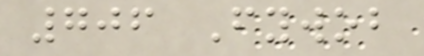706 Fywob
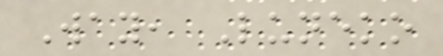Way, Luneko
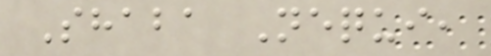Shaba Nequi,
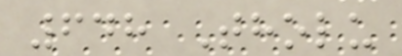648 Tholu
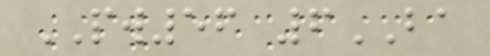PW56 6BA
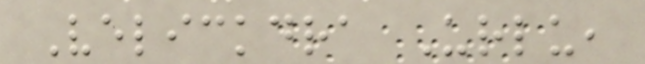Velickdra Urlu,
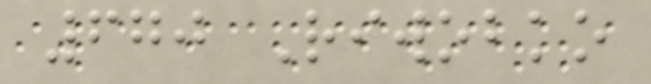670 Riwobko
